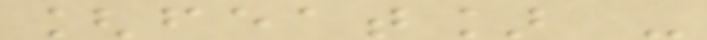[feat] -
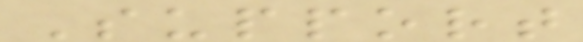Support
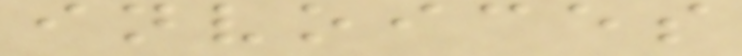invoices
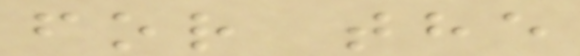for the
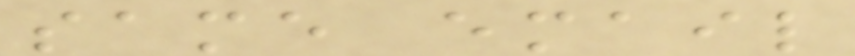same email
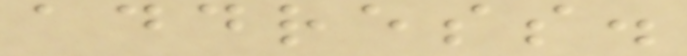address.
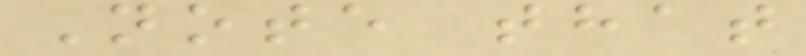Note that
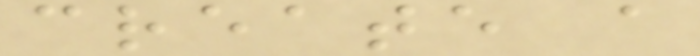create a
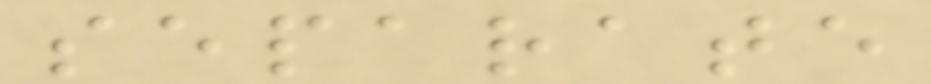separate
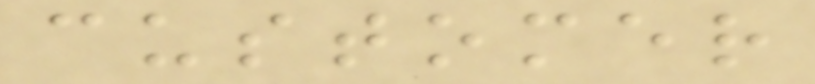customer
